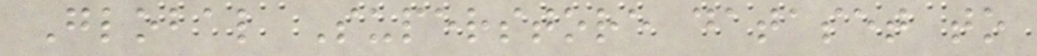Global Superstore dataset to
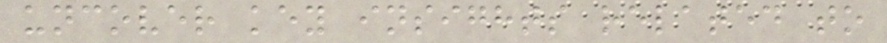uncover key insights related to
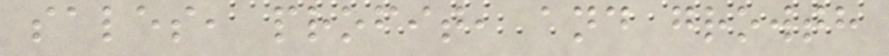sales, profit, and growth
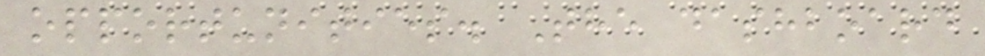opportunities. The dashboard
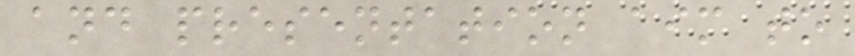and presentation aim to
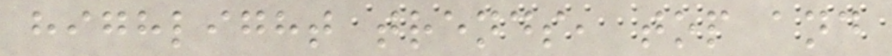highlight trends, top and
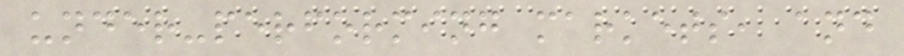under-performing markets, and
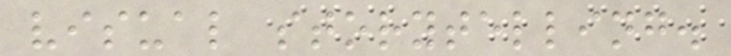visual storytelling.
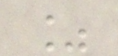%
